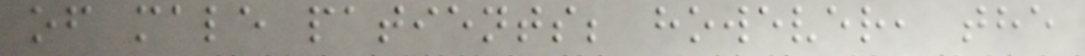of male patients; however, the
